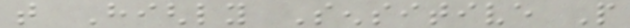that Highly Sensitive People
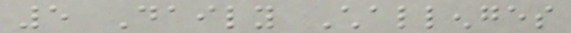5 Daily Challenges
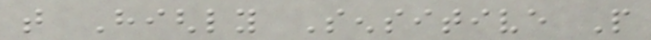that Highly Sensitive People
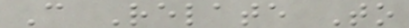Can Relate To
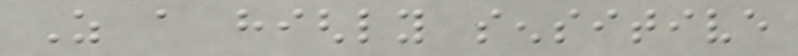As a highly sensitive
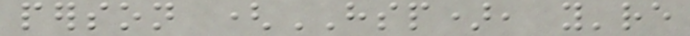person (HSP), you're
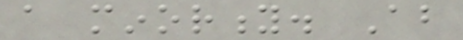a minority. About
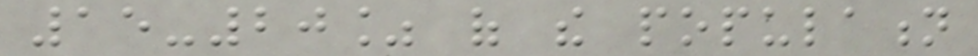15-20% of the population
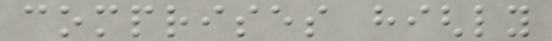comprises highly
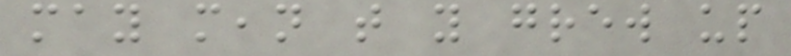may mean that you grew up
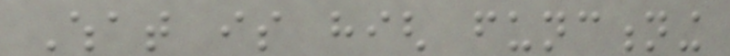What is high functioning
